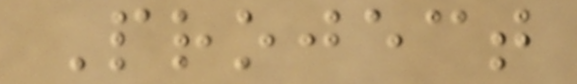Project
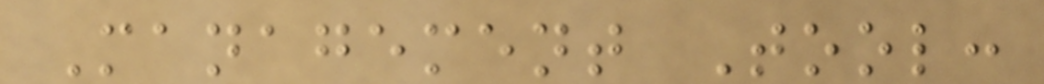Management Tool:
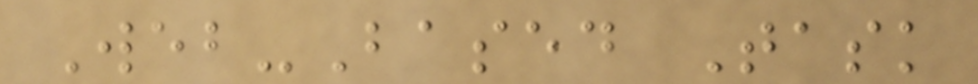Web-Based Task
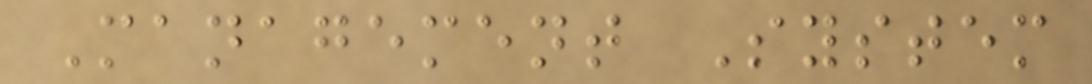Management System
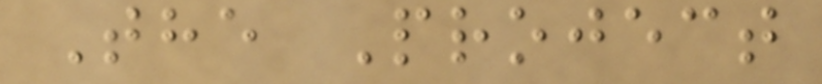The Project
